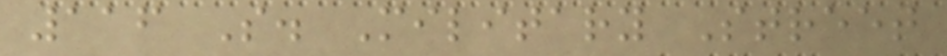116 S. Military Street
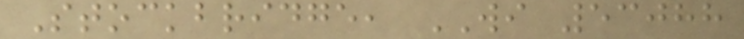Stockbridge, WI 53088
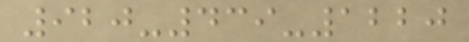920-439-1220
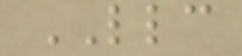LLC
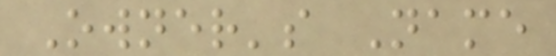Owner's Name
